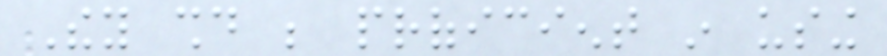They should be proficient in using
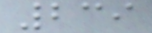239
